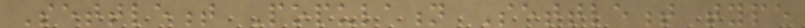Settlement Population Settlement type
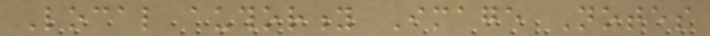Local authority Image Notes
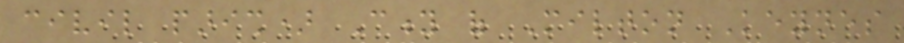civil parish) City of Milton Keynes
